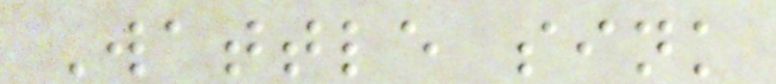Wattle sink
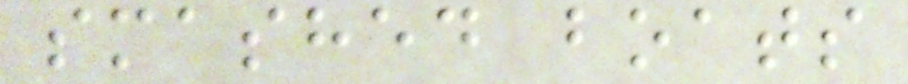smashed boats
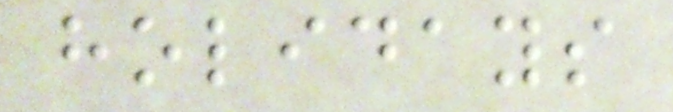holidays
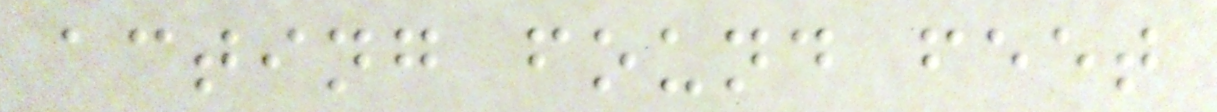acting found feet
